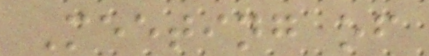Meeting of
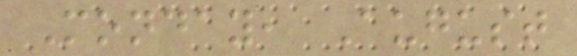Monday, August
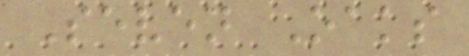Seven Oaks
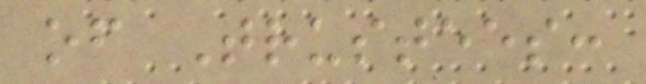of Trustees:
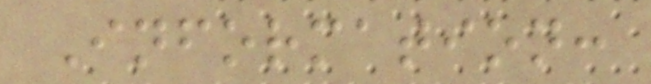Information:
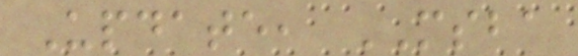Update, MSBA
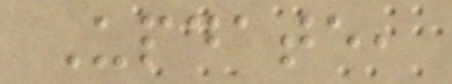Update,
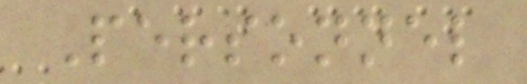Personnel
